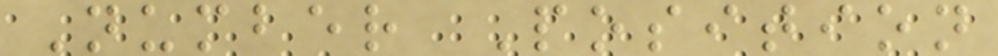Number Position
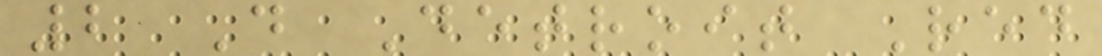2 D Detroit Red
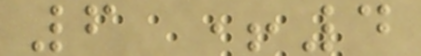6 +4
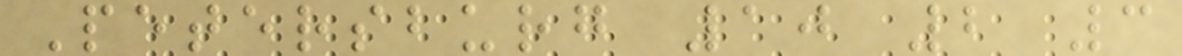Petersburg 10 2 3
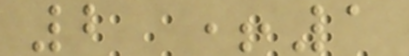2 +1
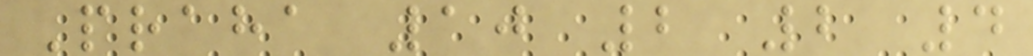Praha 10 2 2 4
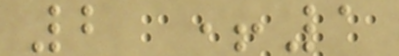2 +1
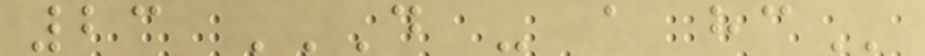23 D - A HC
